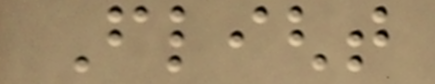Flight
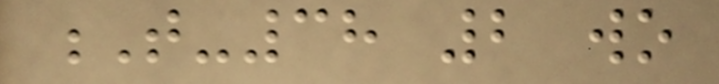T-38 2 wo
